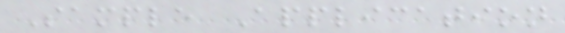Sample Application
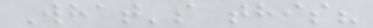What's this?
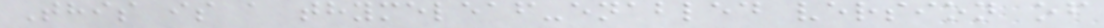This is a thymeleaf-enabled version of
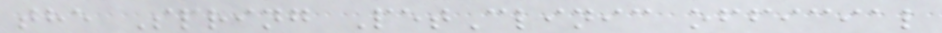the Spring PetClinic official
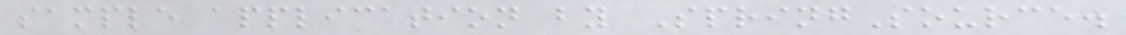sample application by SpringSource.
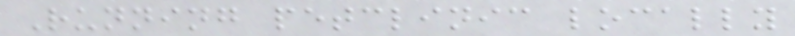Running petclinic locally
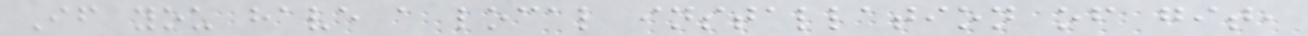If you have a local installation of git,
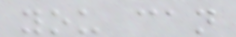you can
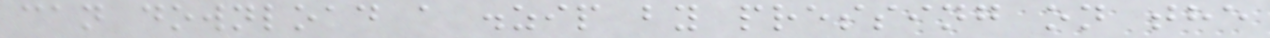can download a .zip by pressing on the
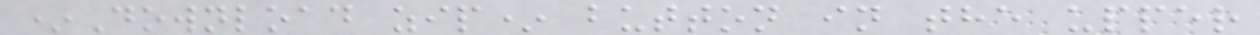*Download zip* button in the upper
